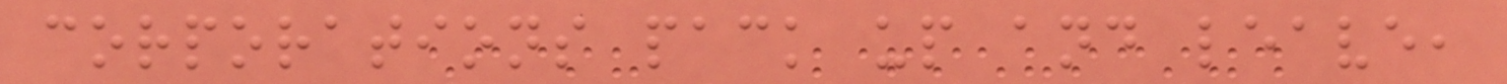corporations pack up and leave,
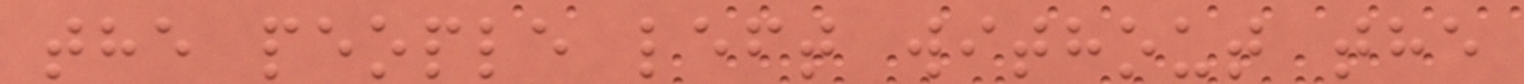the people left without the
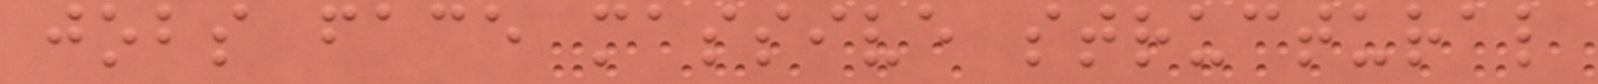jobs face massive structural
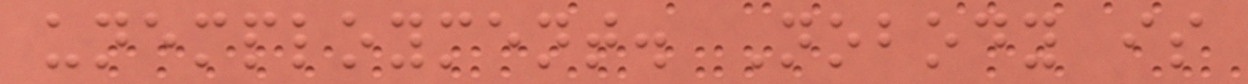unemployment. Nobody is
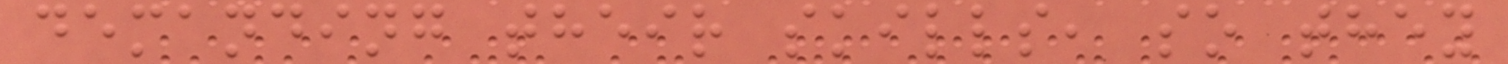demanding their skills, so they
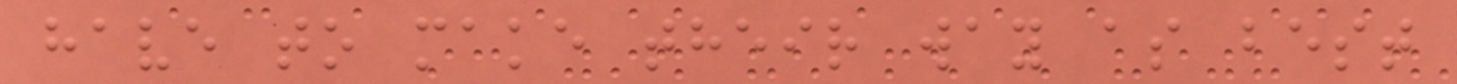have to make their way as best
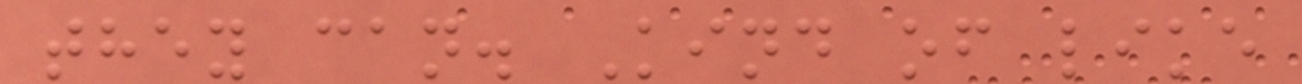they can. Kind of like
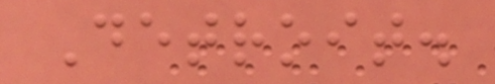Detroit.
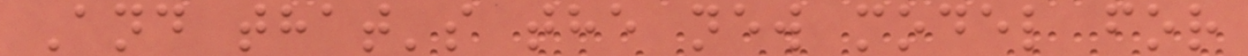And that's the new model for
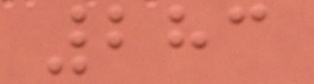283
